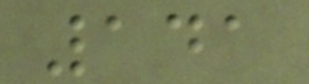141
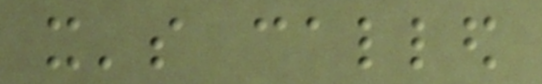it's called
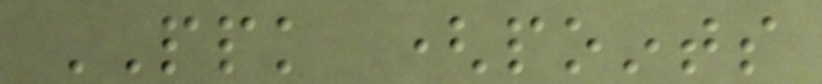PPK (points
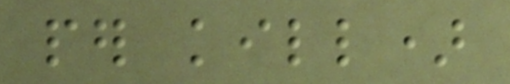per kill)
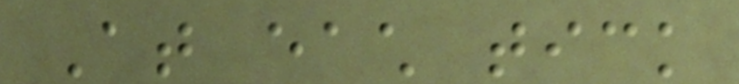At each tick
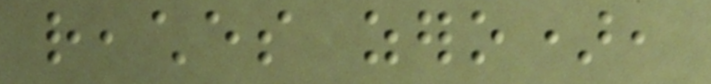reaches zero),
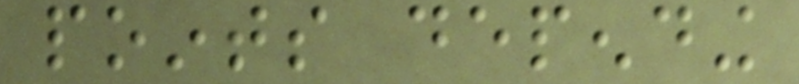points depending
